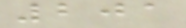201
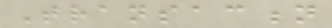Transaction
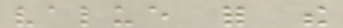value for the
